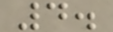4.
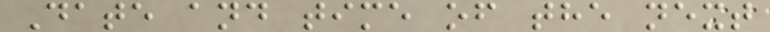Date and time of the next
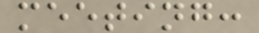meeting:
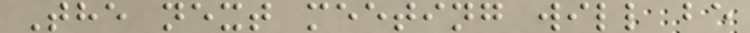The next meeting will be
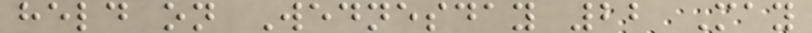held on Wednesday 22 May
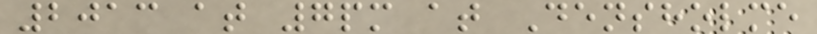2013 at 7pm at Densholme
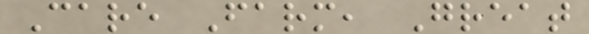Care Farm, Great
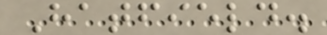Hatfield.
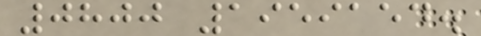0800 1959154.
